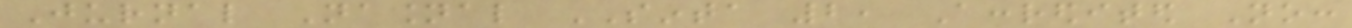Jurnal Nasional SINTA 2, Accredited No:
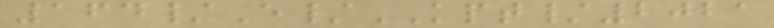164/E/KPT/2021
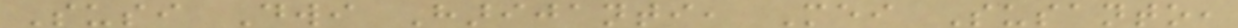Susi Dwi Harijanti, Mei Susanto,
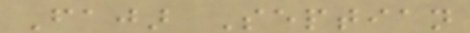Fajar Septian
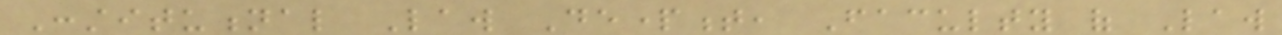Constitutional Law Department, Faculty of Law
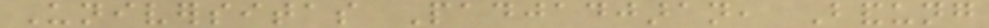Universitas Padjadjaran, Bandung
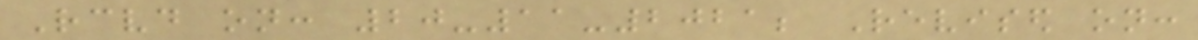Received on: 20-11-2021; Revised on:
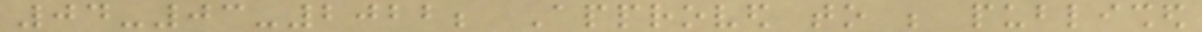04-03-2022; Approved to be published
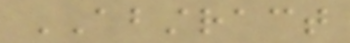ABSTRACT
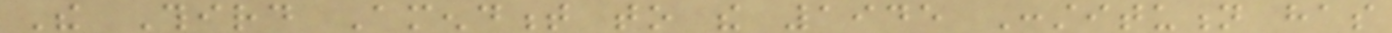The Third Amendment to the 1945 Constitution has
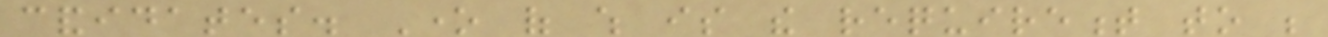candidates. One of which is the requirement to be
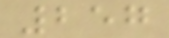257
